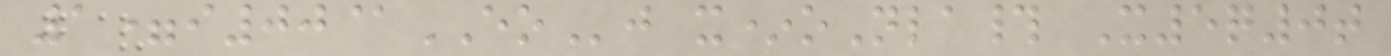1=i00@EOj x*oNla# X5q0t
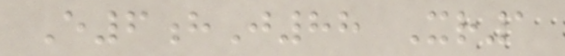E6hJ88 Xr1
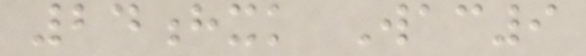24hxk Wac9
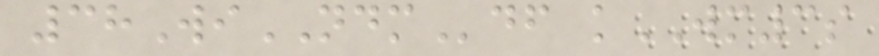38WiNDMdf kWM3s
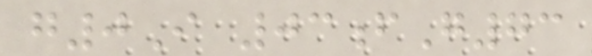g0I 03fG73
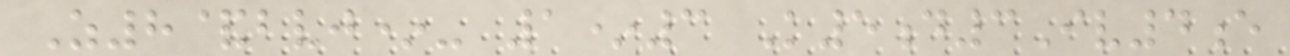Z8&bvj*- 1*3 K5d3Iv4e
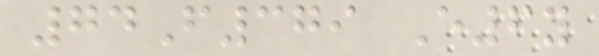74F379 E6y
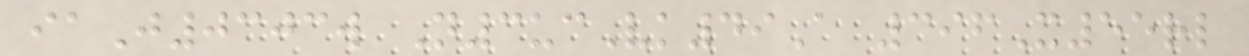iaJ0303w N3ucVk49A 396X55rl
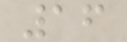16
